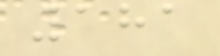181
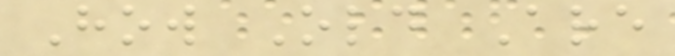How Old Are
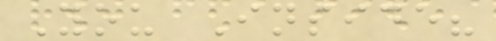You Inside?
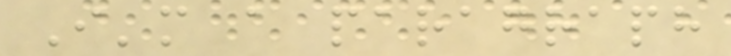I'm a paragraph
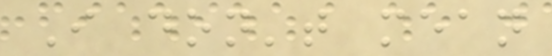I don't mean
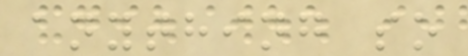anything so
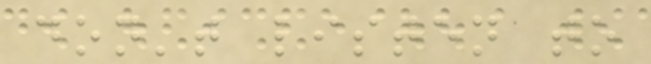don't listen to
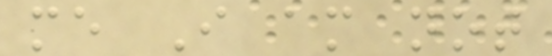me I am not
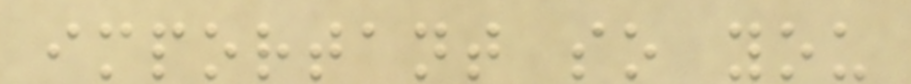important so you
